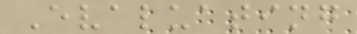Evaluating
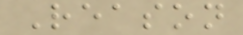Reason
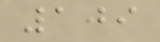109
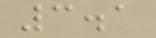3.1
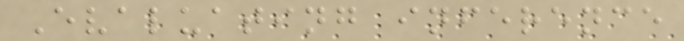Evaluating inference
